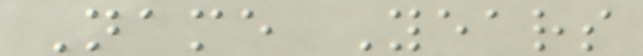Name Years
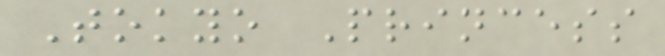Tokyo Princess
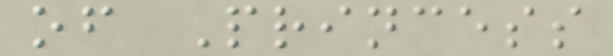of Princess
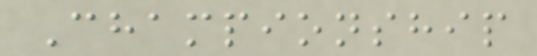Championship
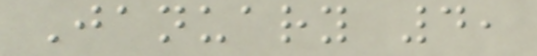January 4,
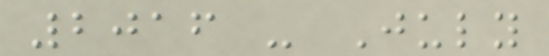2016 - July
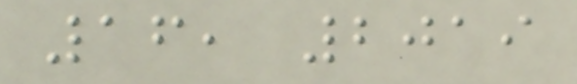16, 2019
